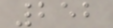252
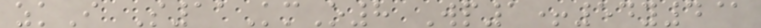zkI S11KmO8 Wp1+54y4@
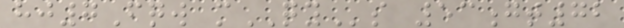hj7Fqw mQYs 53gt72
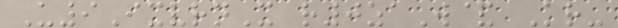U9IxvrnX r0zaW& Kr-
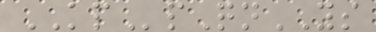KPpQnYS
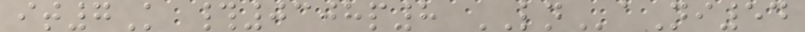it7K #0308p8 LNaNi54
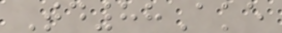Td88Ake
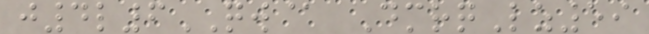j4l6QW@ DmrqLz59
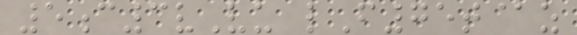5c3vVu lF75t@z
